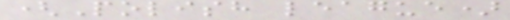(Polish league)
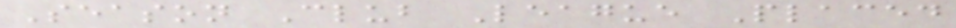Season Club League Placed
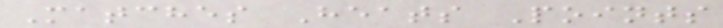Matches Heats Points
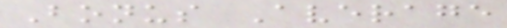Bonus Average
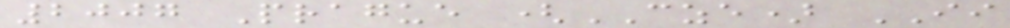2007 Prague (CZE) II
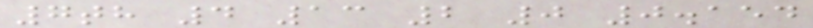7th 4 13 2 0 0.154
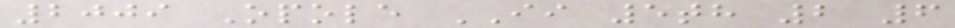2009 Opole II 5th 2 6
